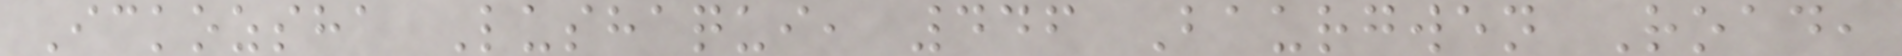Ickozsha Lushaqui, 446 Baurgwen Road,
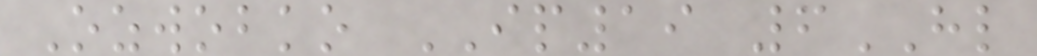Ozwobko IP19 6HL
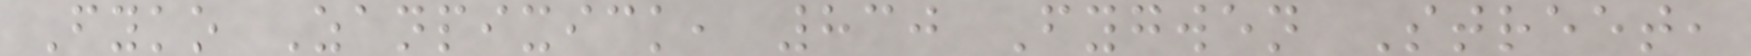Fyko Zanpixick, 830 Fygwen Street,
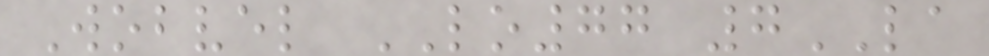Wobvel LO77 7LA
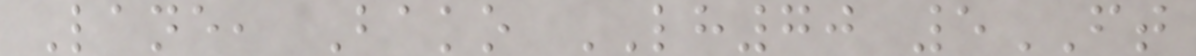Lane, Bako LH70 5FT
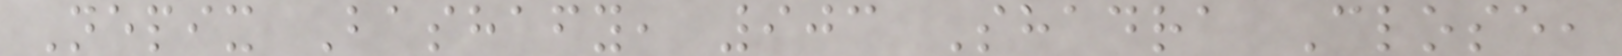Nepix Bashafy, 903 Shadra Close,
